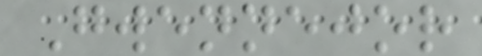Gwennejor
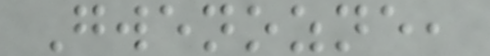Gwenozne,
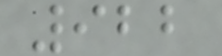922
